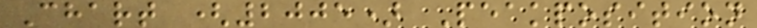Chart (2005) Peakposition
